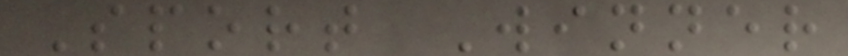Sport Winner
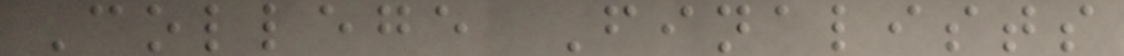College Finalists
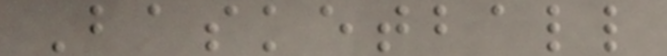Basketball
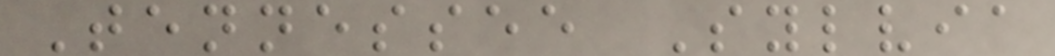Tennessee Sylvia
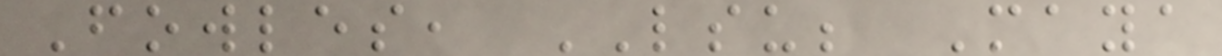Fowles, LSU; Maya
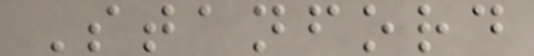Stanford
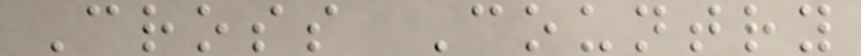Cross Country
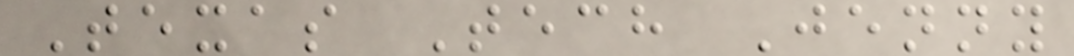Texas Tech Jenny
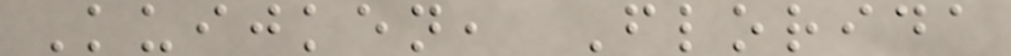Kuijken, Florida
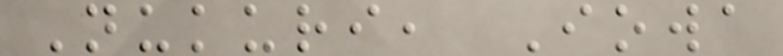Nukuri, Iowa
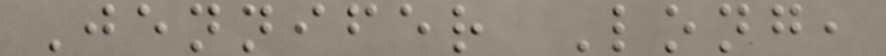Jennifer Long,
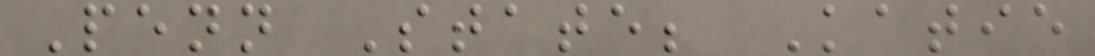Penn State; Katie
